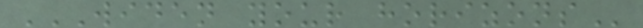WIDEN YOUR HORIZONS
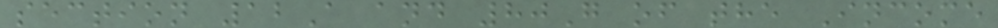section 12A and 80G of the Income
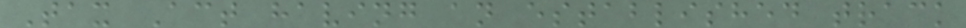Tax Act having an established track
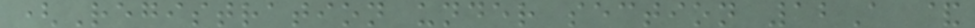(Registration under section 12A &
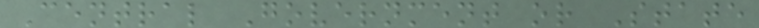Central Government or State
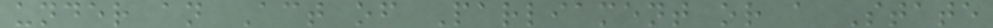under an Act of Parliament or a State
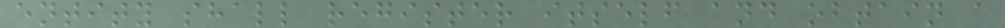entity shall register itself and obtain a
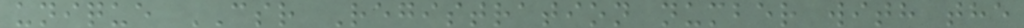unique CSR Registration number with the
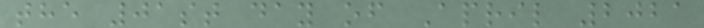the 01st day of April 2021
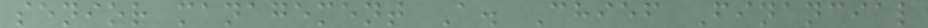senior management A. Chief Financial
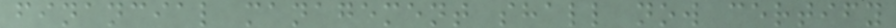financial management shall now certify
